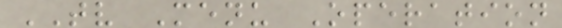TV Menu Operation
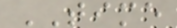TIME
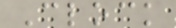Clock
